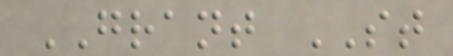GRANT ST
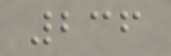236
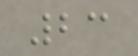23
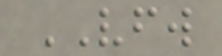VFW
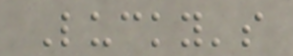Lucky's
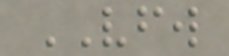VFW
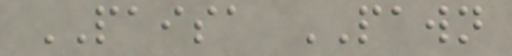PAISA PAWN
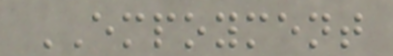EMPOYMENT
